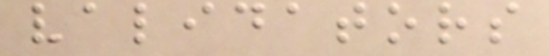validators
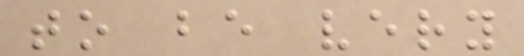to be very
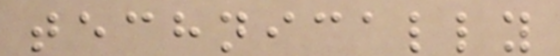technically
